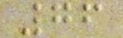76
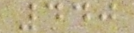440
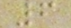6
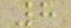8
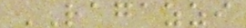RAGAZZI
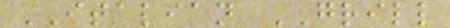ITALIAN GRILL
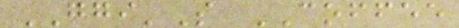GGI'S COFFEE
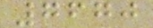7670
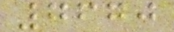7670
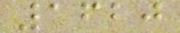1620
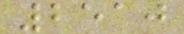2510
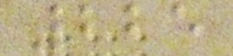225
